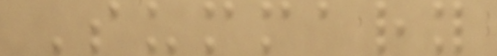Summary
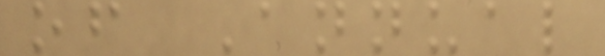of Annual
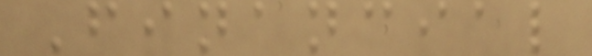Financial
